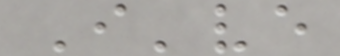I've
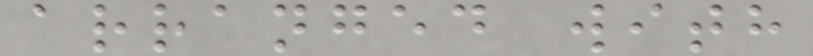arranged with
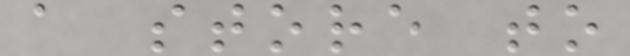a store to
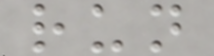run
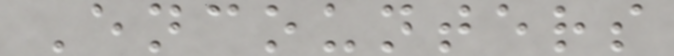Encounters
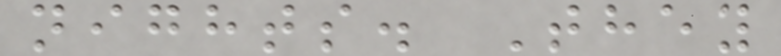nights. They
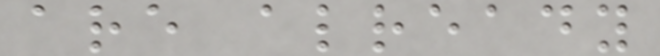are already
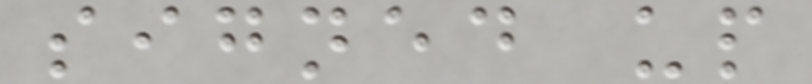signed up
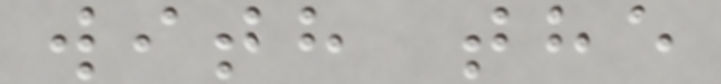with the
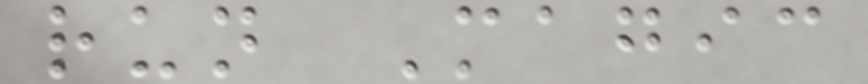run Magic
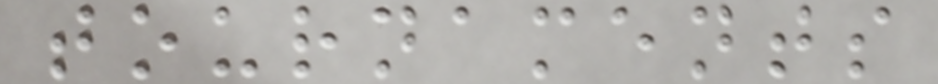tournaments
